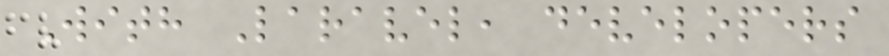With Laravel, developers
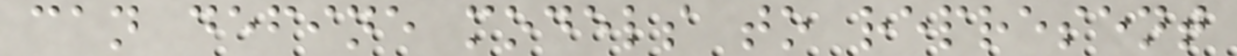can define models to represent
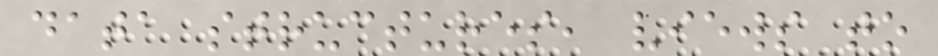data structures, views to
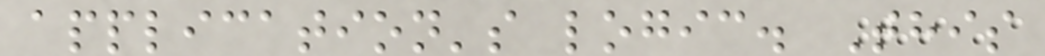application's logic. This
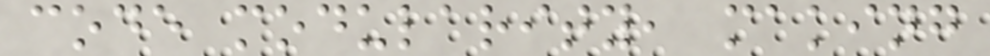code modularity, making
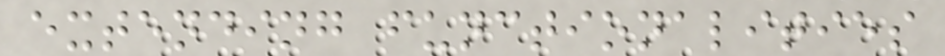extending functionalities
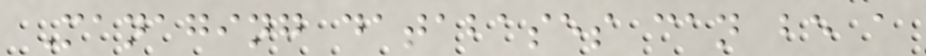Managing databases can be a
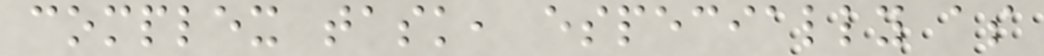complex task, especially as
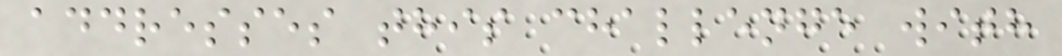addresses this challenge with
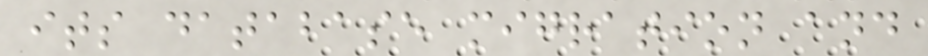its database migration and
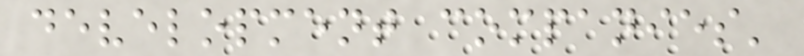development companies'
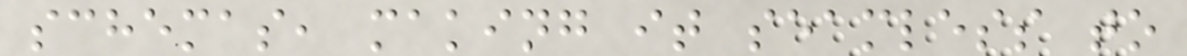schemas, making it seamless to
